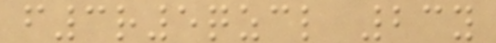f3r5qzcl 23y
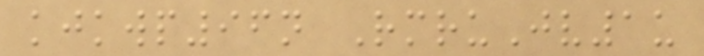kjkwp96n RmruJv1u
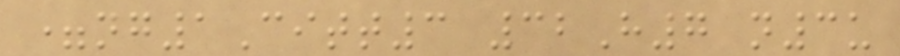=ng1Citt3 32H7 n3u
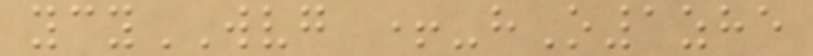ycyWVG +-hO1zhe
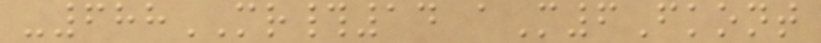-688MR#14 aM6Fkont
